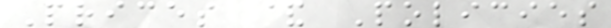Prices & Policies
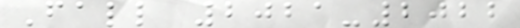Fall 2021-2022
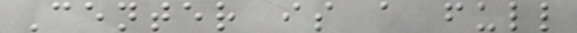Center is a full
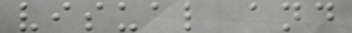visual and
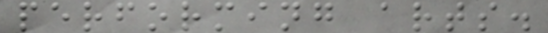performing arts.
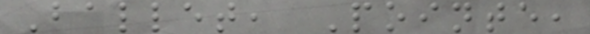Ballet, Pointe,
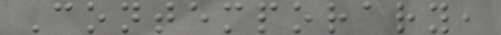Contemporary,
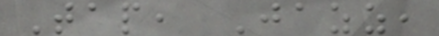Tap, Jazz,
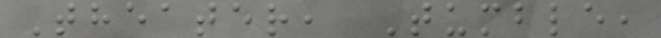Theater, Tumble,
